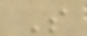S
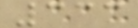333
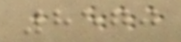8570
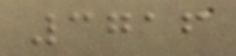3716
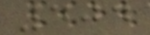404
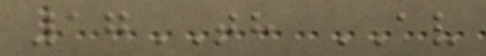17TH AV
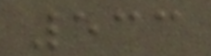533
